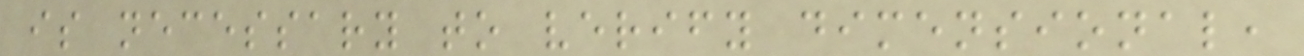is necessary to verify dimensional,
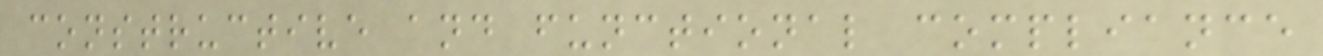constructive and functional compliance
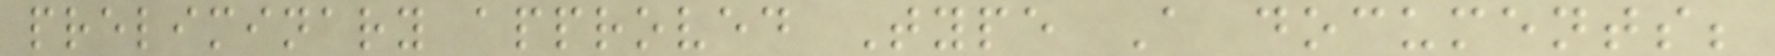preliminary approved Type A documents;
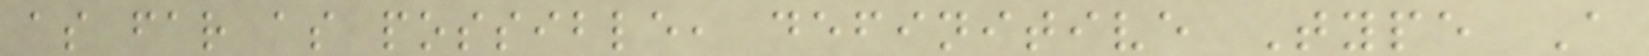as far as possible, definitive Type A
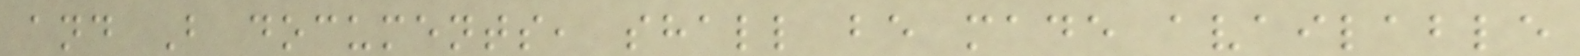and B documents, shall be made available
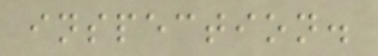inspection.
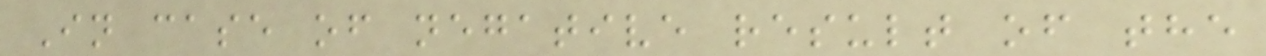In case of negative result of the
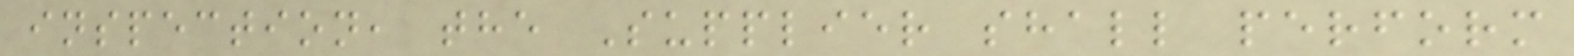inspection, the Supplier shall perform
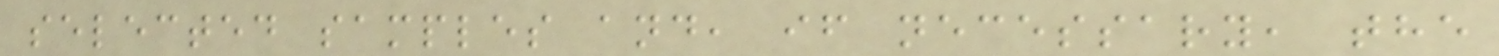selected samples and, if necessary, the
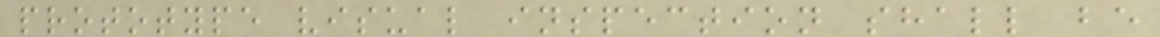prototype visual inspection shall be
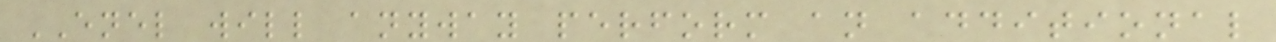ENEL will anyway perform an additional
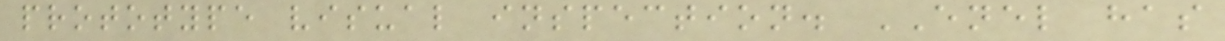prototype visual inspection. ENEL has
